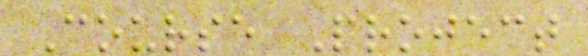Course Project
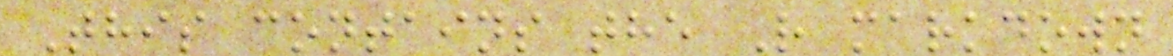This contains the R markdown
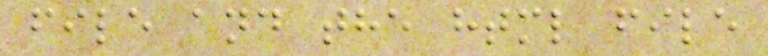file and the html file
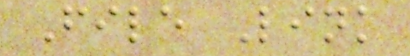File Link
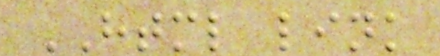HTML link
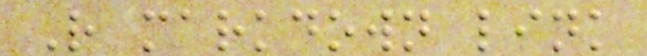R markdown link
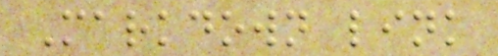Markdown link
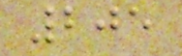205
